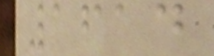1614
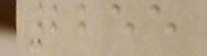2255
